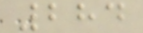284
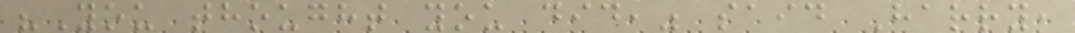"You thought you did," said Harry,
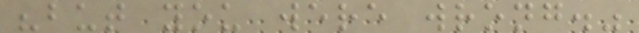"but you were wrong."
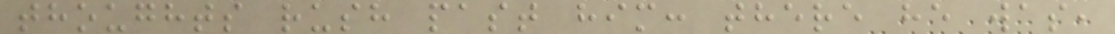thoughts rush past him: there he was,
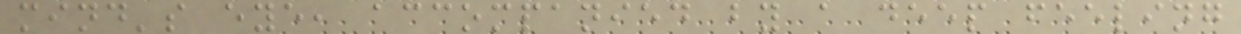mind's eye, accompanied by a deep feeling
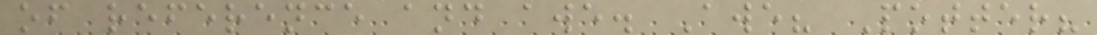of reference and awe. Awe? Potter?
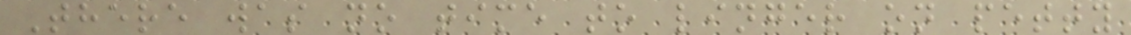There was no time to linger on petty
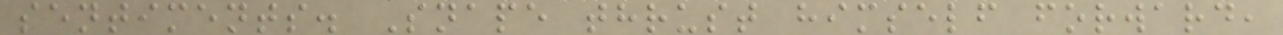sentiments. Snape thrust himself forward,
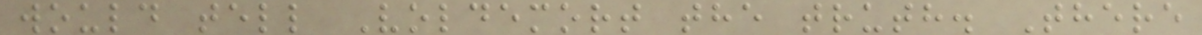would tell Voldemort the truth. There
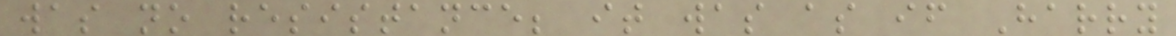was no resistance; it was as if Harry
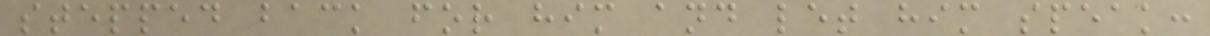stepped back for him and let him speak:
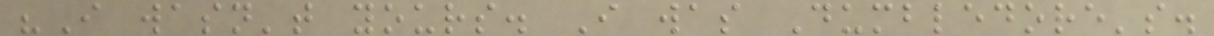"I wasn't yours. I was Dumbledore's.
